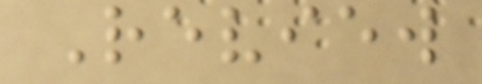Review
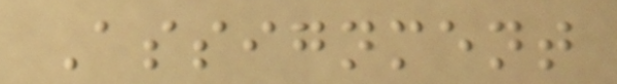Assignment
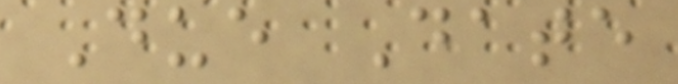Due Date
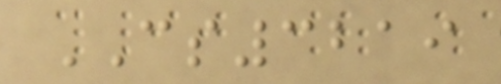CS3219
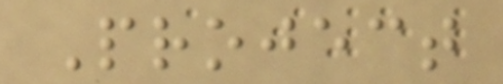Project
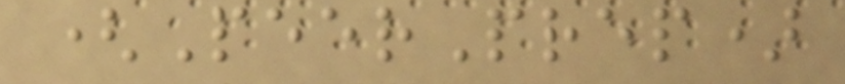(PeerPrep)
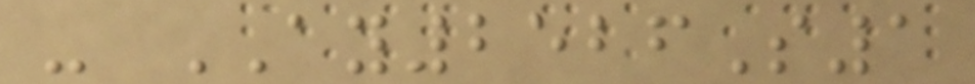- AY2526S1
